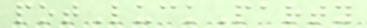potLuckParty
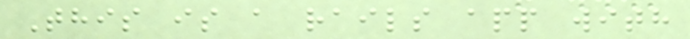This is a rails app with
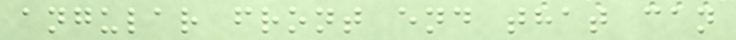angular front end that can
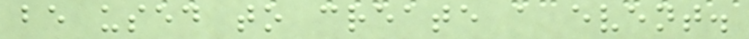be used to create a event.
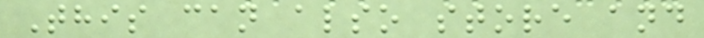This can also store and
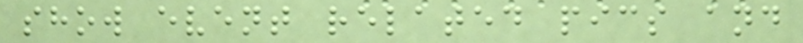show event related pics and
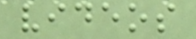videos
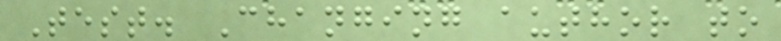Test. Changing author to
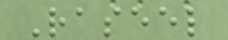Raseel
